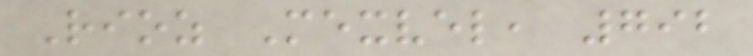Rioz Mexvel, 792
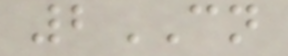2CN
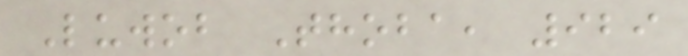Luwob Thoba, 929
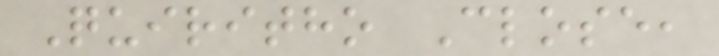Quiritho Close,
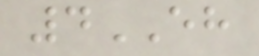4EH
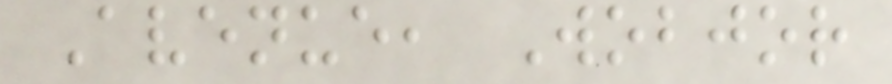Avenue, Wobjor
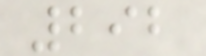292
